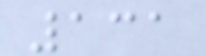131
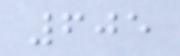605
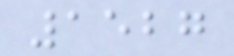1527
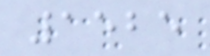1525
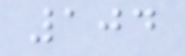104
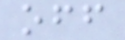off
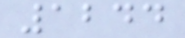1244
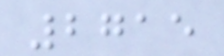2715
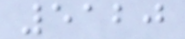5120
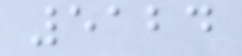5124
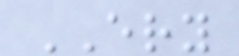ERY
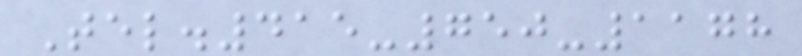Tel.415-750-1178
